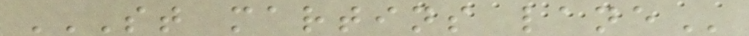ST MARTINS LANE
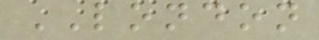LONDON
